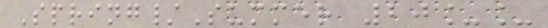Spring/Summer 20__
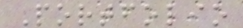Portfolio
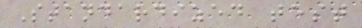Standardized test
